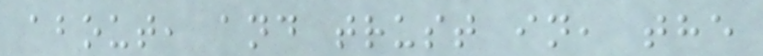about, and trust in, the
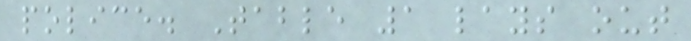police. Table 1 lays out
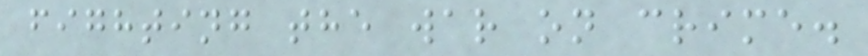fighting the war on crime.
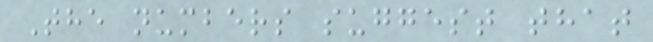The numbers suggest that
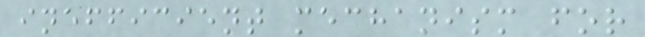inefficient mechanism for
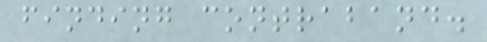finding contraband.
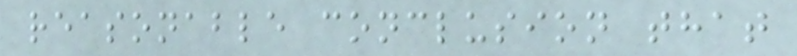reasonable conclusion that
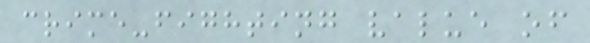crime-fighting value of
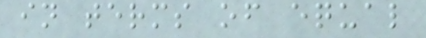in terms of equal
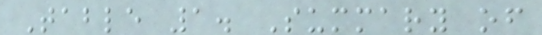Table 1. Summary of
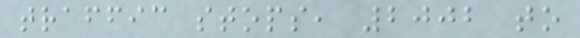traffic stops, 2002 to
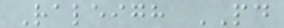Raleigh PD
